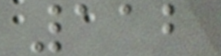112
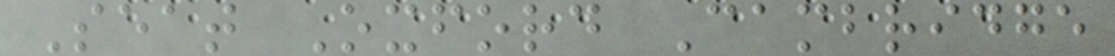Seat Oxford Cambridge
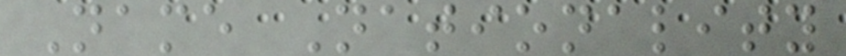Name Nationality
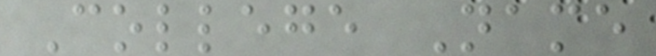College Name
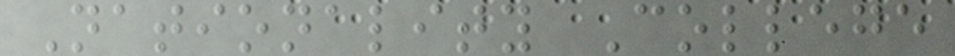Nationality College
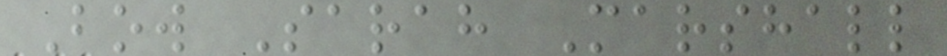Bow Sarah Marshall
